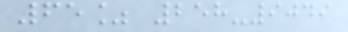65% 258-9049
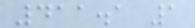411.1 1
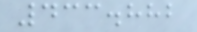433.882
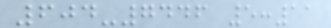604-7446 5:11
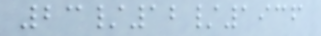23/12/1936
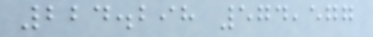224.298 574,577
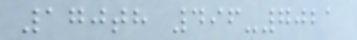170th 496-7021
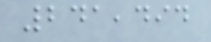241,494
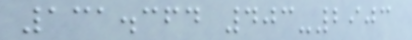131.364 403-2903
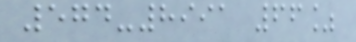574-8991 66%
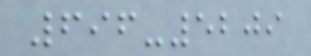696-5209
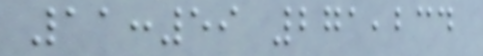11:59 271,234
